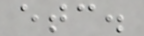etc.
